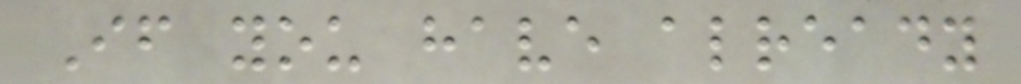If you have already
